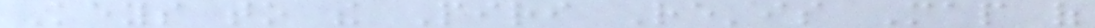Keys to the Piri Re'is Map of
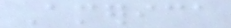America
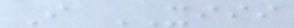I XIII
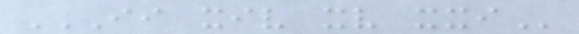II XIV XV XXI
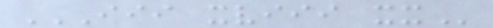III XVIII XX
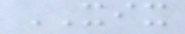XIX
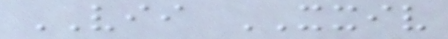VII XXIV
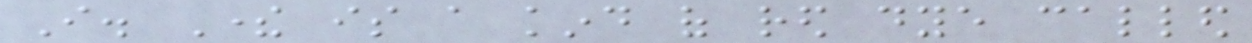I. There is a kind of red dye called
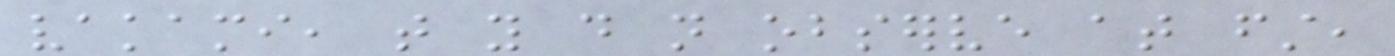vakami, that you do not observe at first,
